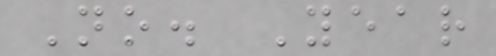No. Year
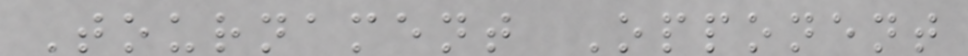Tournament Opponent
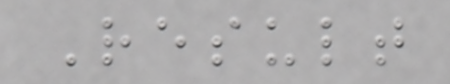Result
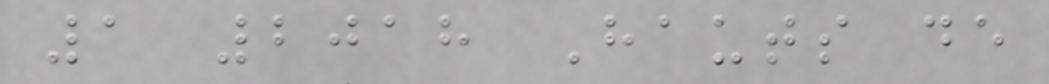1 2018 Hauts de
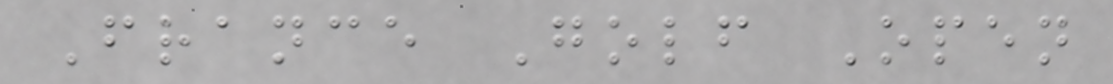France Golf Open
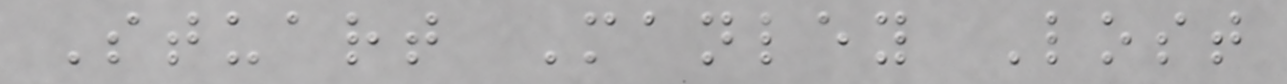Stuart Manley Lost
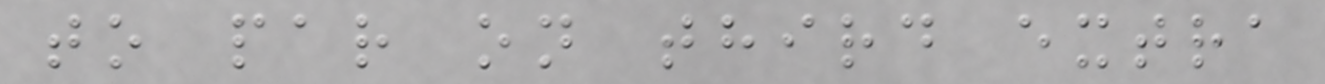to par on third extra
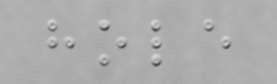hole
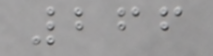266
